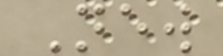New
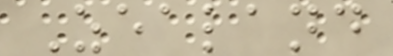Zealand
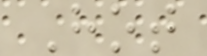Hot
